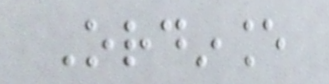Ordinance
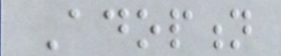Adoption
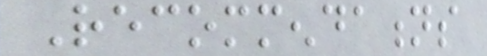Recommendations
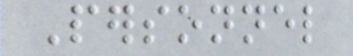Personnel
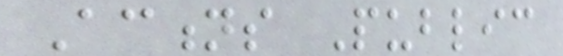Actions Public
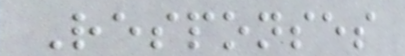Responses
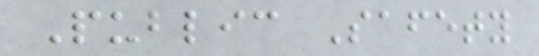Public Safety
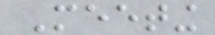Meeting
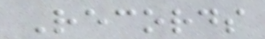Records
